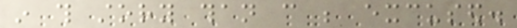in this story than can be excused.
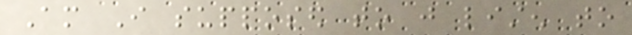Am I supposed to just listen to
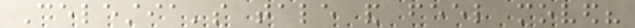Celestia's tale and feel moved?
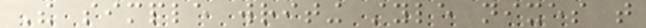The simple writing style nixes that
